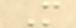M
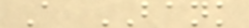A BANK
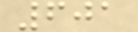601
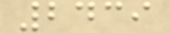2439
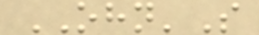OHN'S
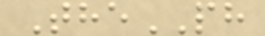ThePH
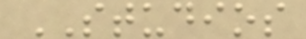STUDIOS
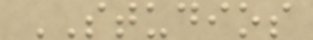STUDIOS
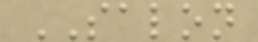SALON
